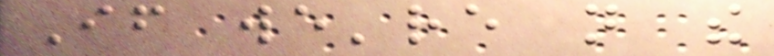If we're not the
